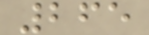265
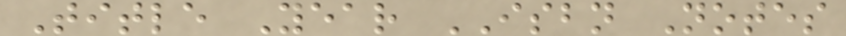Title Year ISBN Notes
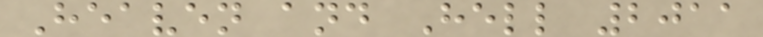Heaven and Hell 2011
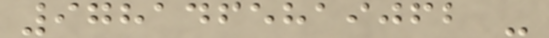9781465819062 -
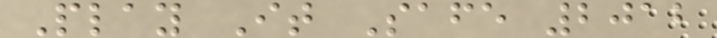Play It Safe 2012
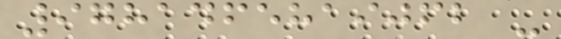9781465819062 -
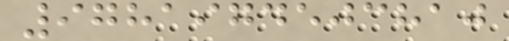9781974503810
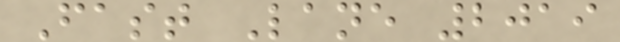Fast Lane 2019
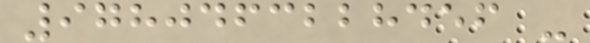9780463228456 -
